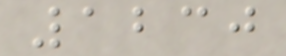1230
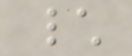\
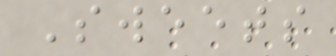Sweets
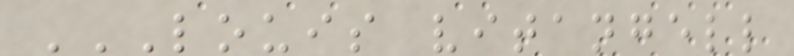LOUIS VITANGELL
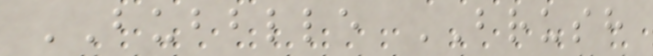BUBBLLE BRUSH
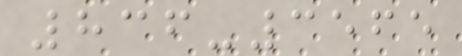836-3565
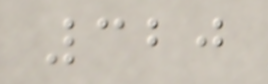320
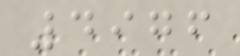4976
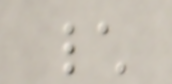\
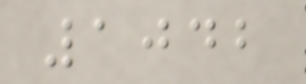1042
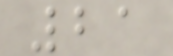21
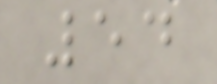54
